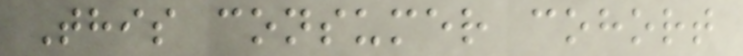This consumer cohort
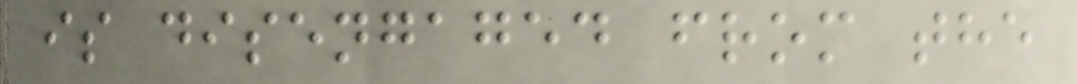is disengaged from the
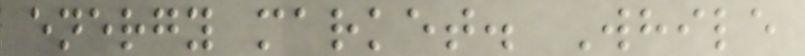energy market. While
